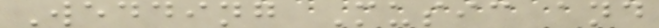Wedding Music and
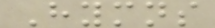Hymns
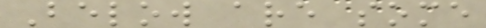Below are some
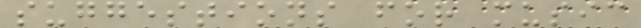suggestions for music
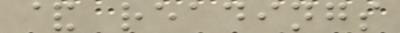& readings
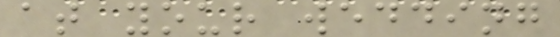at your wedding
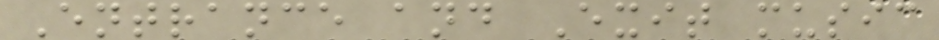Entrance and Exit music
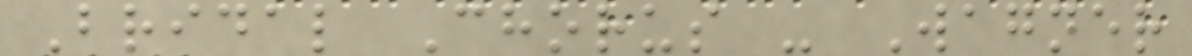Bridal Chorus - Wagner
